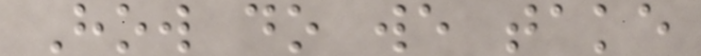How do we take
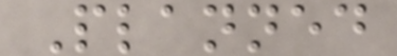Planned
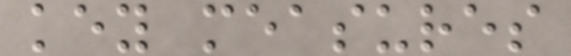key measures
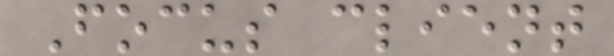Focus client
